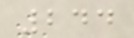244
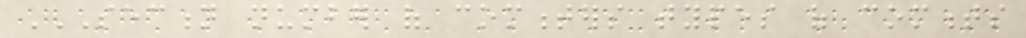SECTION NUMBER OF COMMENTERS TYPES OF COMMENTS
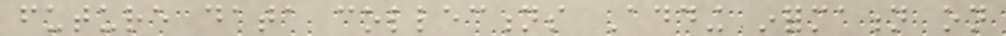future data collections Adding information on
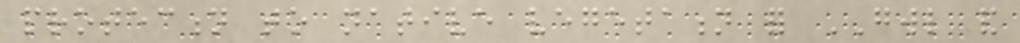protection to native vegetation for GWL and
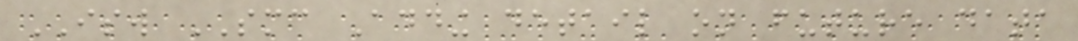ISW SMC Adding detail on future data
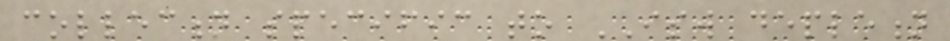collection specific to ISW depletion
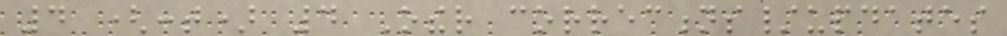4 (cont) 4 Other corrections/updates
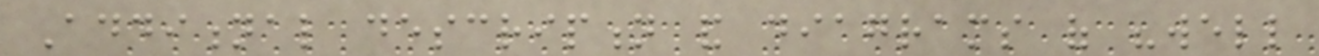Additional description and diagrams of "well
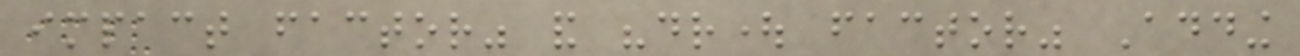impact factor" and "drought factor" Adding
